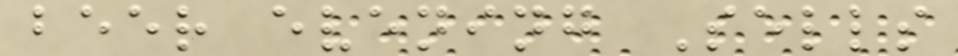beer evening Sells
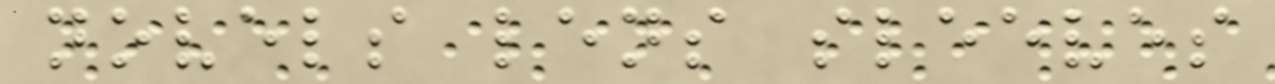novels lens sleeves
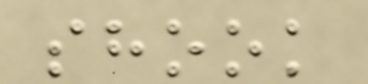shook
